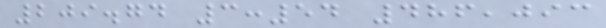209.74 3:54 486,093
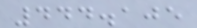444.105
